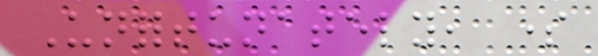Unfortunately, some
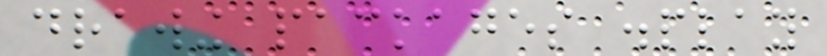drawing packages display
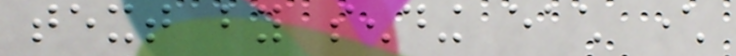text by sending each character
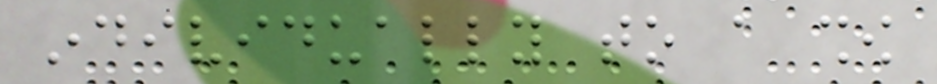individually to a show
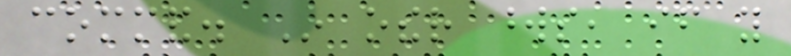command. In other words, if you
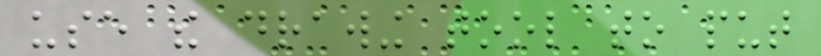use the drawing tool to put
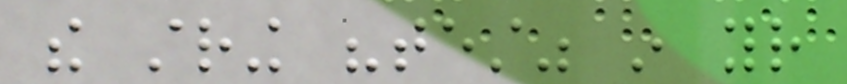the string "test" in your
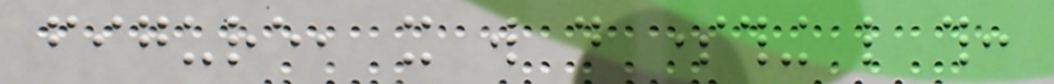figure, it will do something like this:
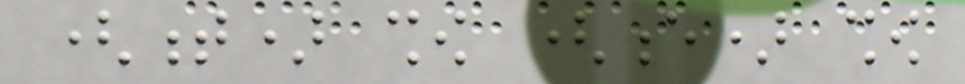(t) show (e) show
